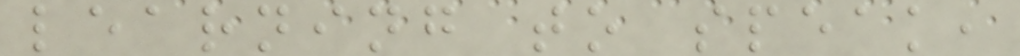learning to speak,
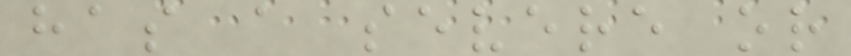has a severe or
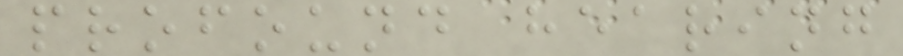profound hearing
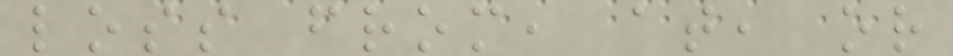loss from, at, or
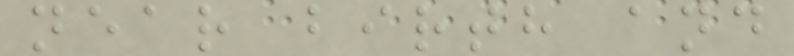near birth and
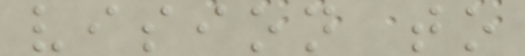vision to
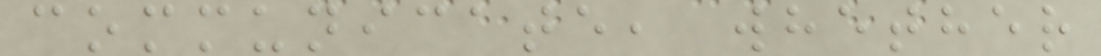communicate, whether
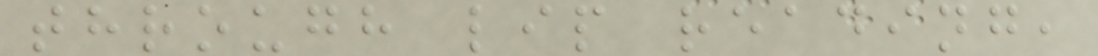through lip reading,
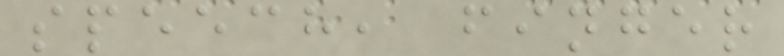speech, finger
